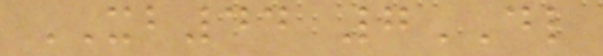XB44 7DL
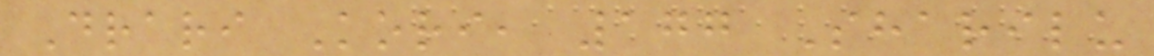Drari Kori, 177 Sharilu
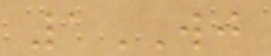1WJ
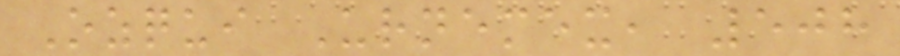Ozqui Urnemex, 508
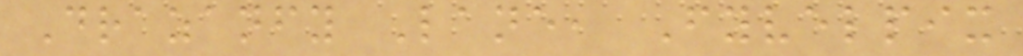Drazanfy Lane, Fyvelpix
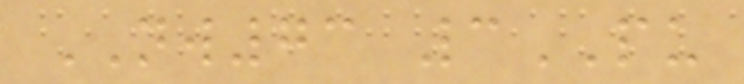NW73 3PU
